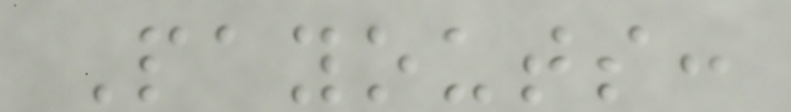Payouts:
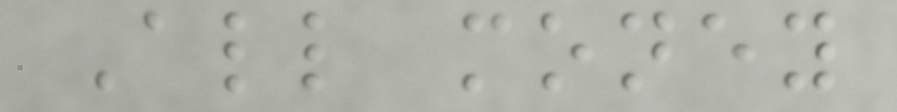All money
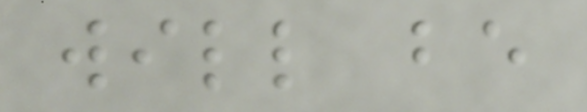will be
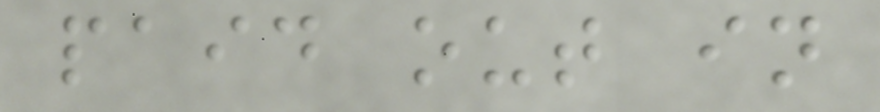paid out in
